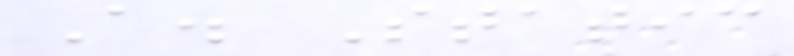A. Static
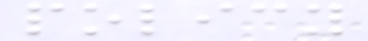policy
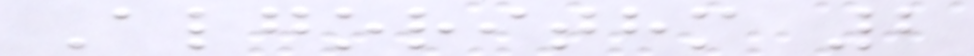Algorithm 2
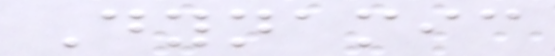Dynamic
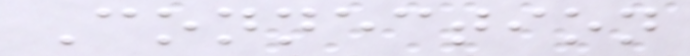Connection
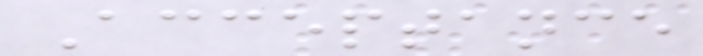Acceptance
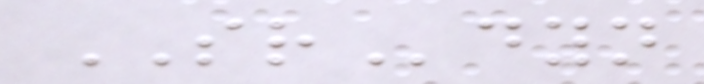SRdyn
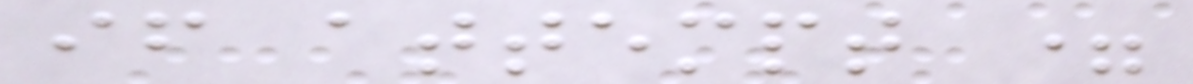if attempt =
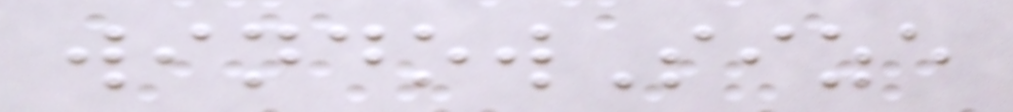windowSize
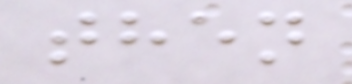then
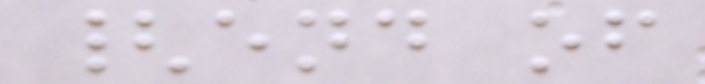{end of
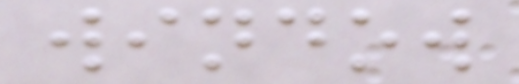window
